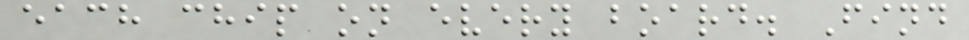each chip on every board. Find
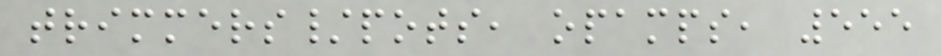trimmers/pots, opamps, 555
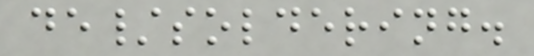de/soldering.
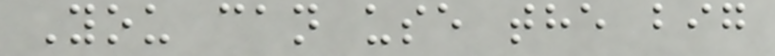You can use the big
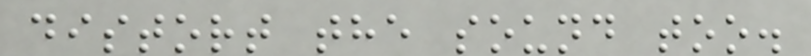distort the sound too.
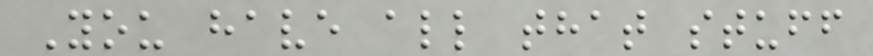You have all that stuff
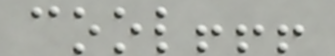cool!!!
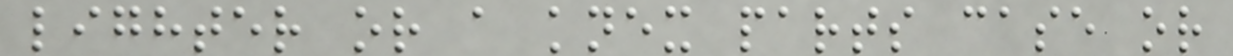lighter or a knex parts case or
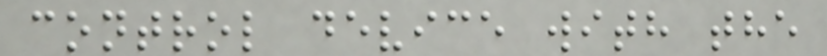control device with the
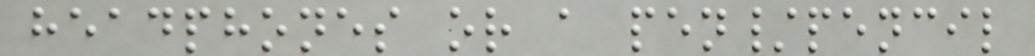headphones or a pen/pencil
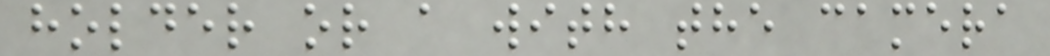holder or a with the camera
